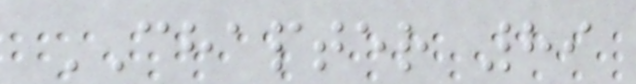CHAPTER 89
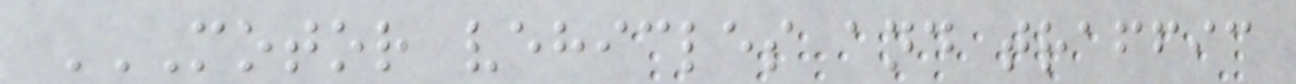MOTOR VEHICLES AND TRAFFIC
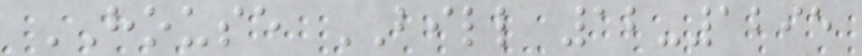HOUSE BILL 12-1295
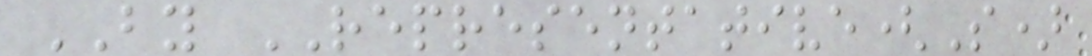BY REPRESENTATIVE(S)
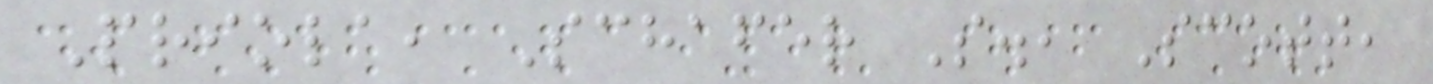Priola, Schafer S., Scott,
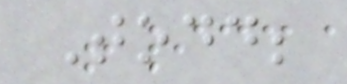Todd;
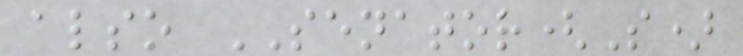also SENATOR(S)
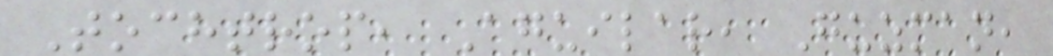Tochtrop, Aguilar, Guzman,
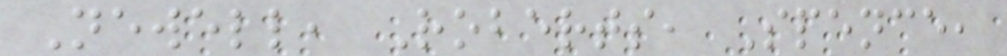Newell, Roberts, Spence,
